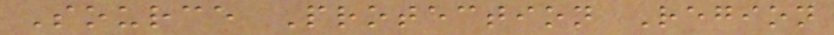Source Protection Region
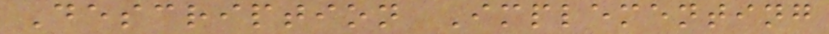Description Implementing
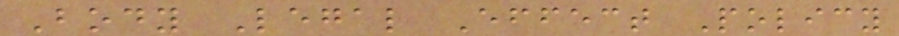Body Legal Effect Policy
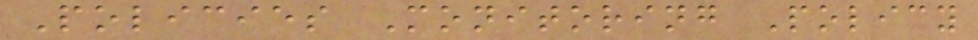Policies Monitoring Policy
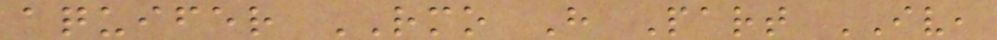aquifer RMO H Part IV,
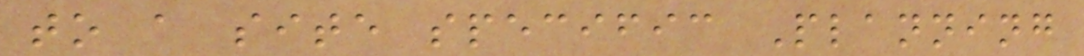to a site specific Planning
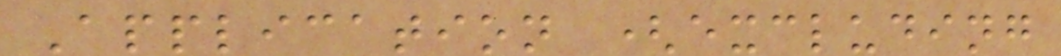Application (excluding
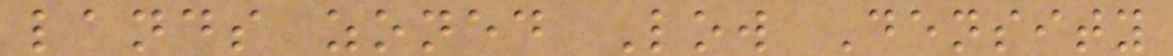lands zoned Low Density
